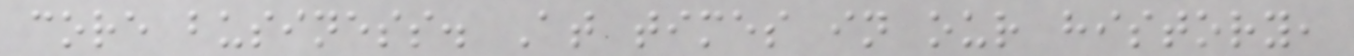core business. At times in our history,
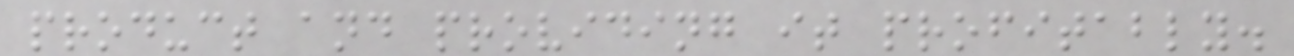product and providing it profitably.
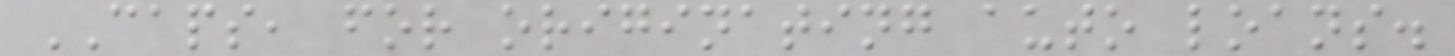CAPS, for originating auto loans.
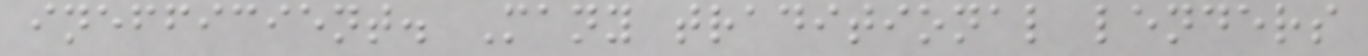inefficient. Many traditional lenders
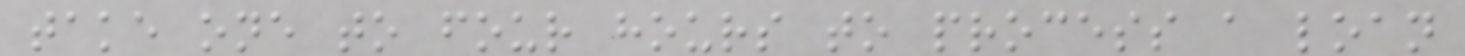take one to four hours to process a loan
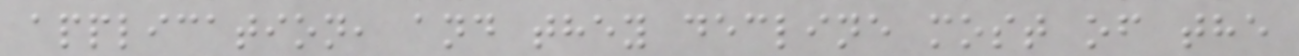application, and they decline most of the
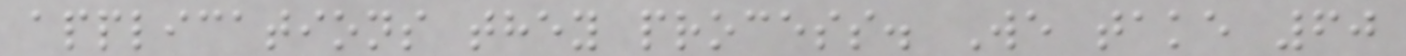applications they process. We take 60
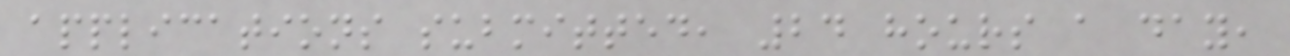applications submitted, 24 hours a day,
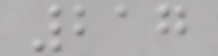217
